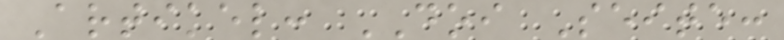Artikel: DOI Seite:
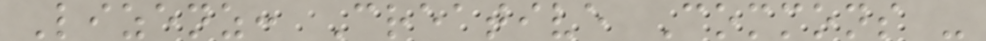Lizenz: Creative Commons -
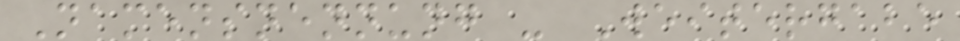Namensnennung - Weitergabe
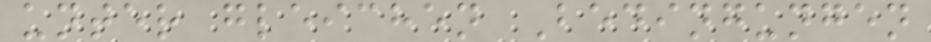unter gleichen Bedingungen
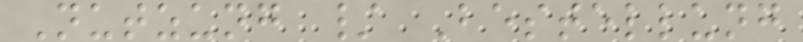Nutzung / Bestellung
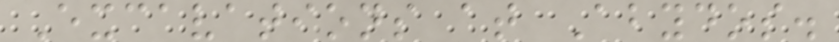Excavations at Abydos.
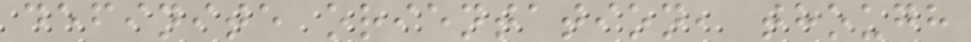definite orientation, though
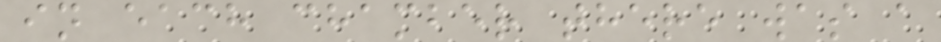in each chamber there was a
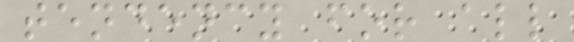tendency for all
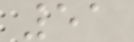51
